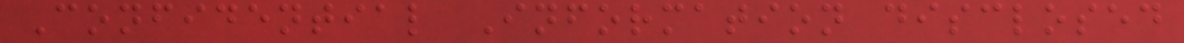Confidential Information disclosed
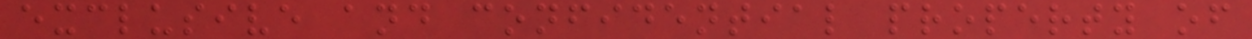exclusive and confidential property of
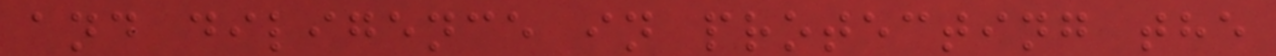and diligence in protecting the
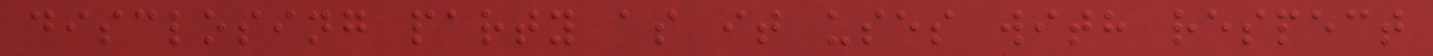disclosing party as it uses with respect
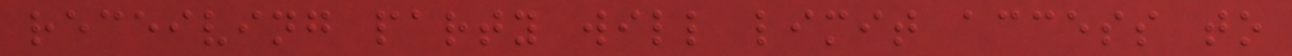receiving party will limit access to
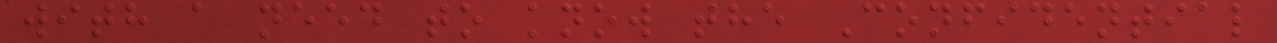with a need to know the Confidential
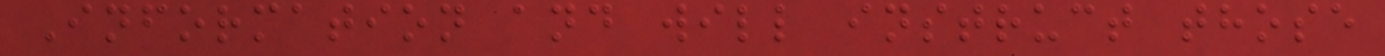Information and will instruct those
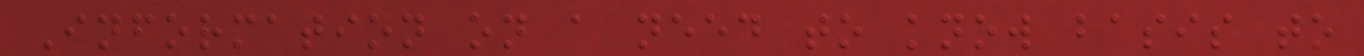Information on a need to know basis to
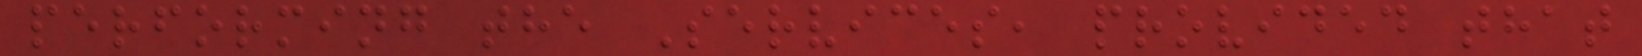performing the Services, provided that
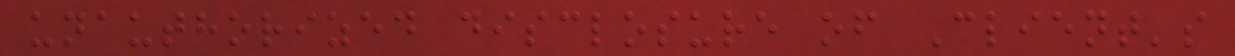unauthorized disclosure of Client's
